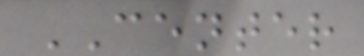CENTER
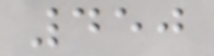450
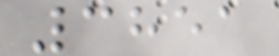3851
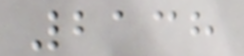2138
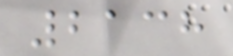2138
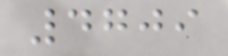4709
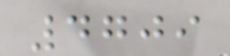4709
